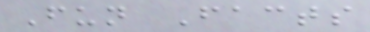Fun Facts
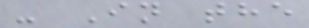- In the
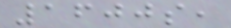1600s,
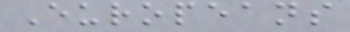Europeans
